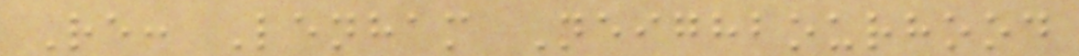Re: Lenham Neighbourhood
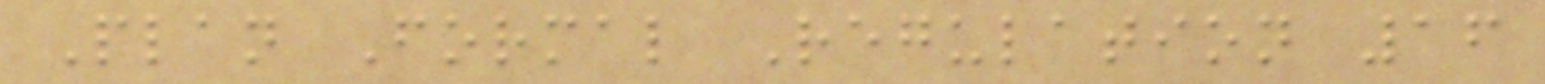Plan Formal Regulation 16
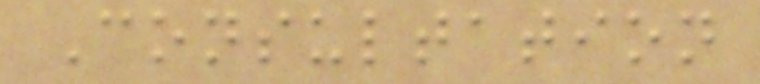Consultation
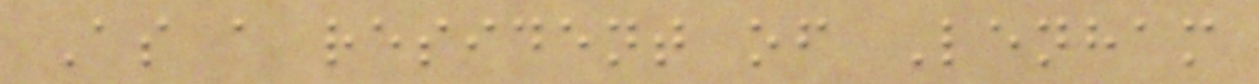As a resident of Lenham
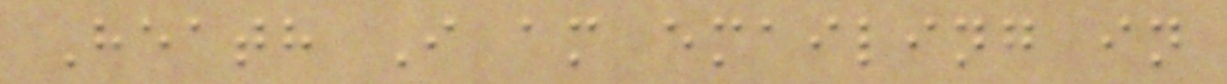Heath I am emailing in
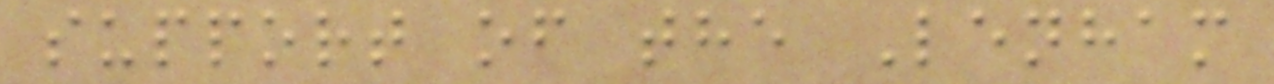support of the Lenham
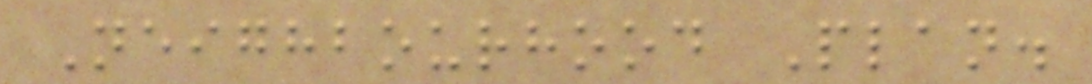Neighbourhood Plan.
